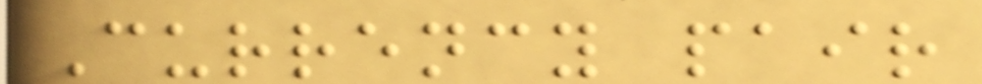Currency pair
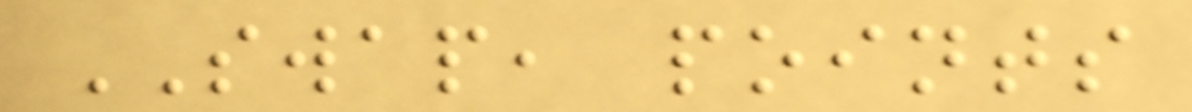SWAP, points
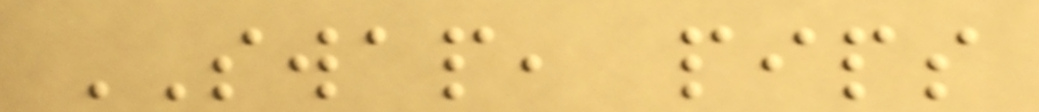SWAP, pips
